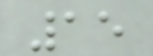15
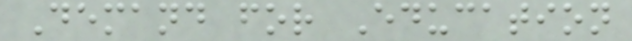Demand for Education
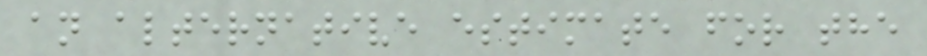an alternative estimate for the
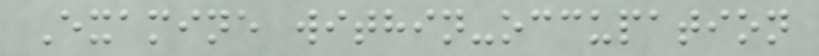Examine within-occupation
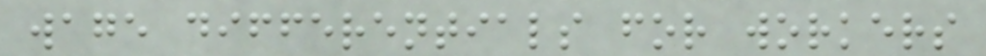wage differentials for workers
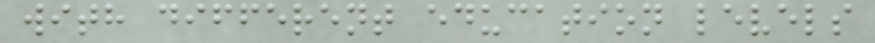with different education levels
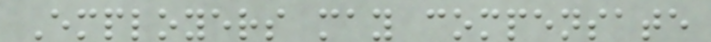Employers may compensate
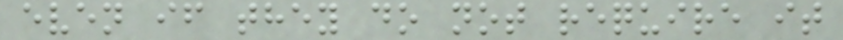even if they do not require it
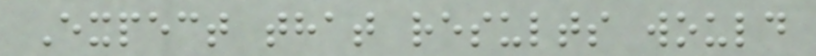Expect that results would
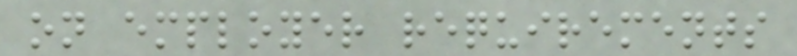on employer requirements
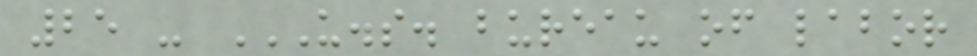25 - U.S. BUREAU OF LABOR
